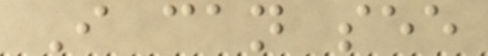I can see
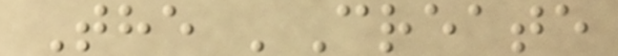The 'Create
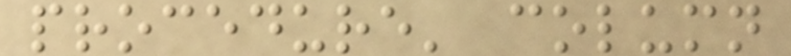procedure' column
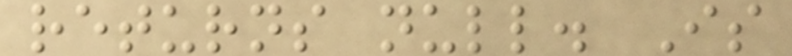returns null. Is
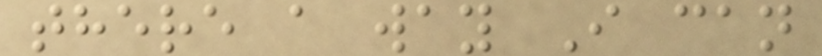there a way I can
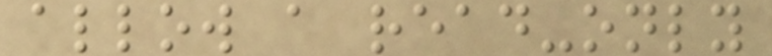allow a read-only
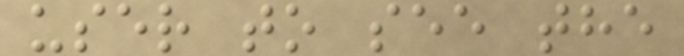user to see the
